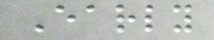Early
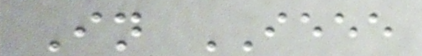In IEEE
